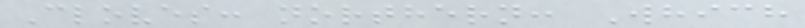Cloves: northern: Which
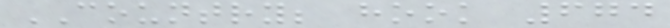COUNTRY; hook 674
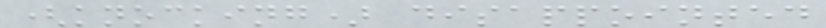(knocking) disappointed
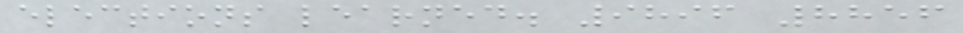elections learned. 9896 8856
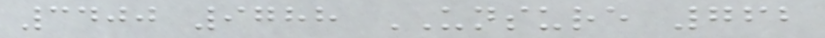3400 9788 UNSURE 762
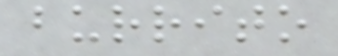burrito
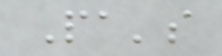Pa's
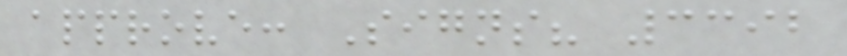approve: Signs? 3392
